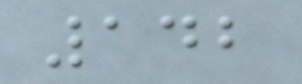142
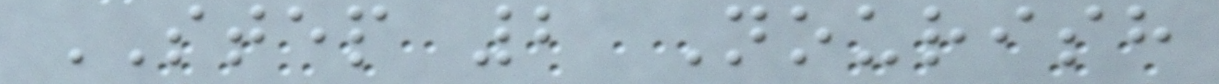STEP 2 Nourish
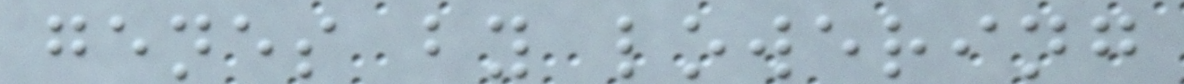genes by lowering
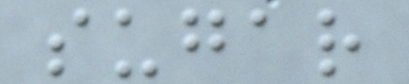sugar
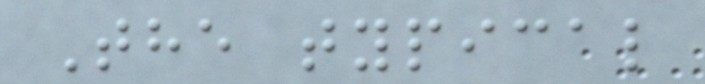The typical
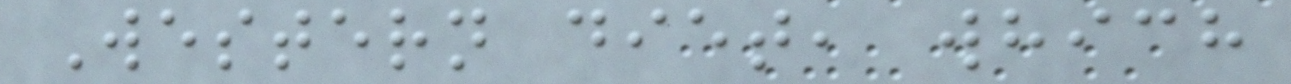Western diet, which
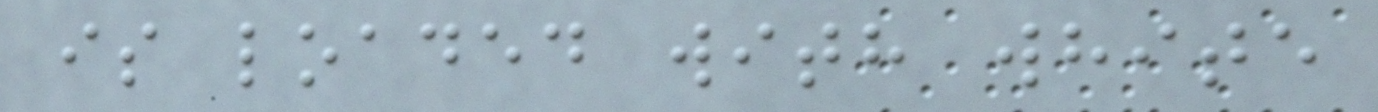is loaded with white
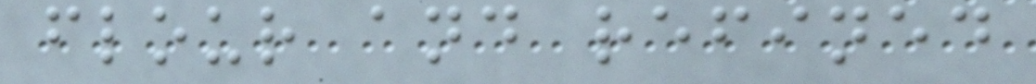flour and refined
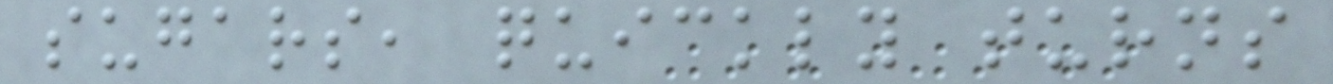sugars, quickly turns
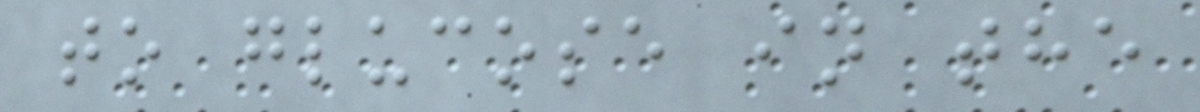to glucose in the
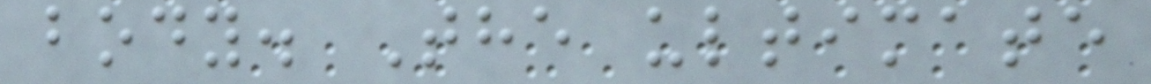body. The ultimate
